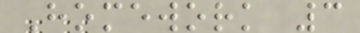Homework 3
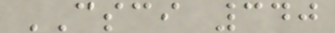CSCI 340
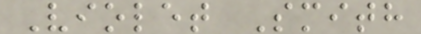Violet Smith
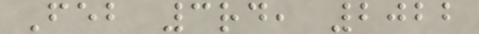Feb 3rd, 2022
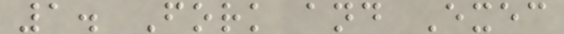1. Fork and Exec
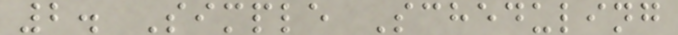2. Simple Scheduling
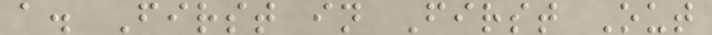a. First in First Out
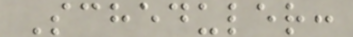Scheduler:
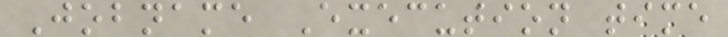Jobname Execution time
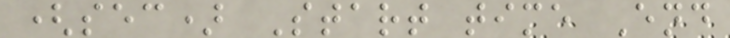(sec) Start time End
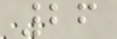26
